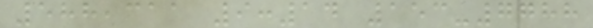588,311 9:14 153-7788
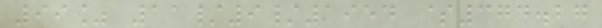99% 11/9/1954 $374.27
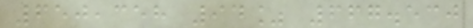650,358 94% 667.530
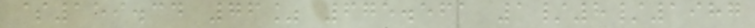$159.34 76% 675.561 1/8/1987
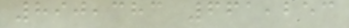890,383 661,253
